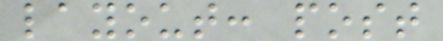layout: post
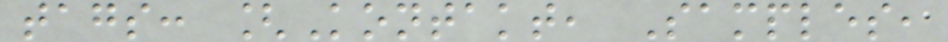tags: [Kontakt, Samples,
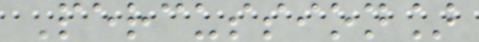Percussion]
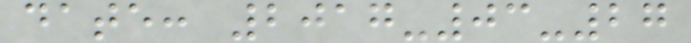date: 2017-03-27
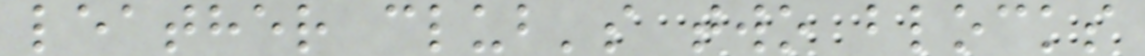leather club's two blocks
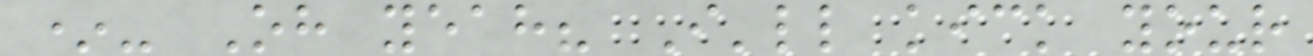*- Oh yeah? I'll kick your
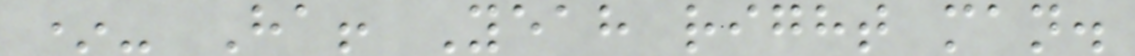*- Ha! Yeah right man.
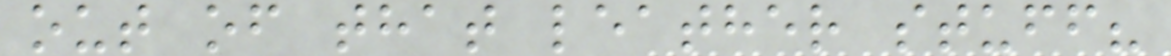out of that leather stuff?
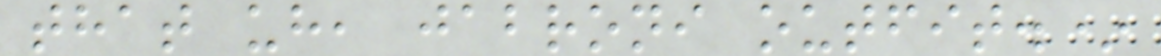that uh, jabroni outfit.*
